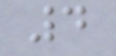4
